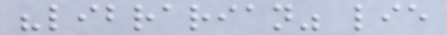"librarian" lie
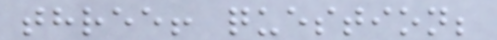three! question;
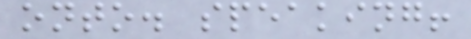onto. speaking!
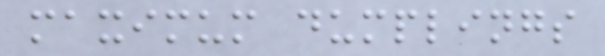maximum dumplings
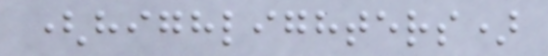(highlighters)
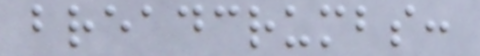breadcrumbs:
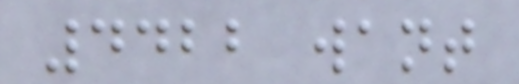4422 want
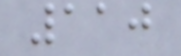110
